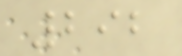292
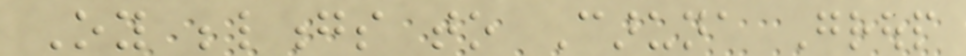Oy belongs to Caruna Group
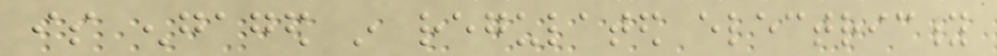is engaged in regulated electricity
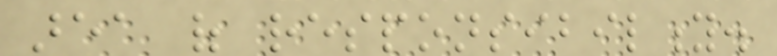area of responsibility.
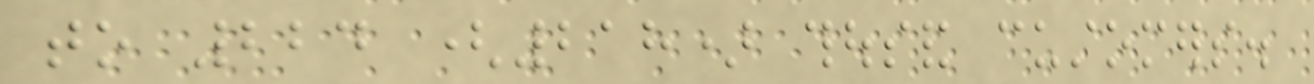to 224 (218) thousand customers.
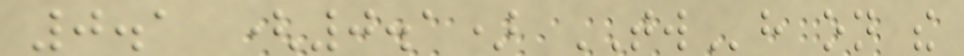0.1 (0.1) TWh on the
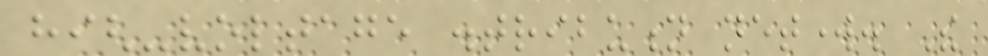high-voltage distribution network. The
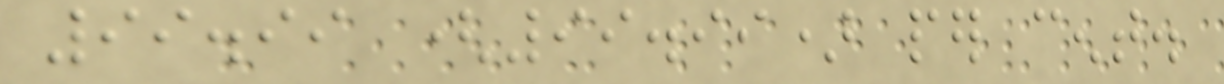99.99 (99.99) per cent.
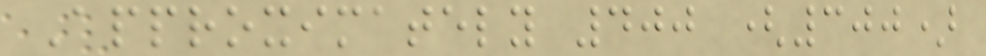Approximately 400 (300)
